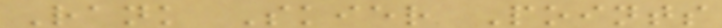Rank Skier Points
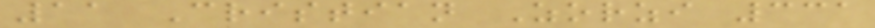11 Cristian Zorzi 331
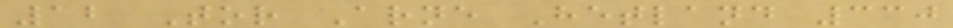12 Tor Arne Hetland 330
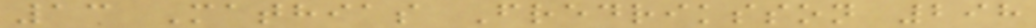13 Mathias Fredriksson 298
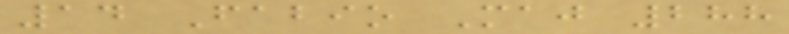14 Fabio Maj 288
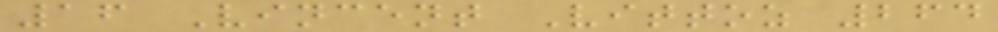16 Vincent Vittoz 264
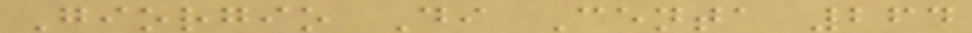Giorgio Di Centa 264
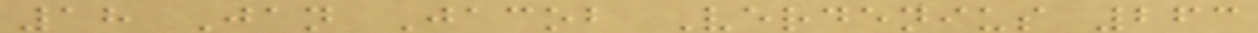18 Jan Jacob Verdenius 263
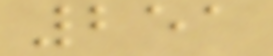251
